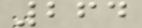264
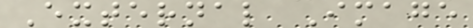External Image
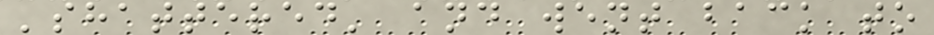'shattered' and went back to
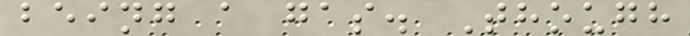being a gas. Though
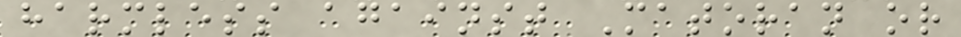harmless against Matoran or
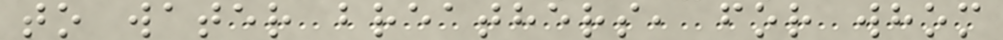to water breathers, for whom
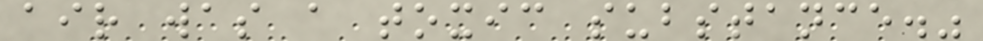air was a toxic substance."
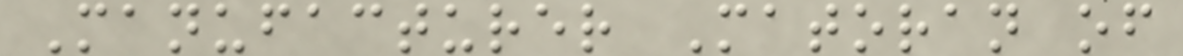Manufacturer Matoran of
